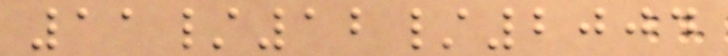11/12/2004
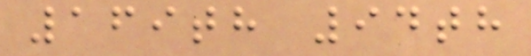169th 94th
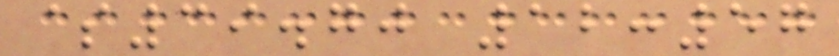$39.70 12:57
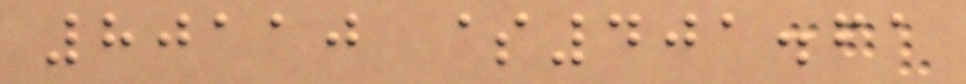80110 $401.61
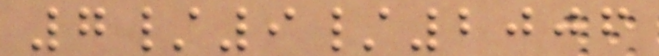7/9/2006
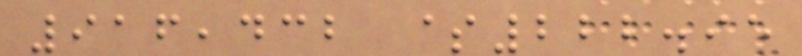916,432 $222.95
